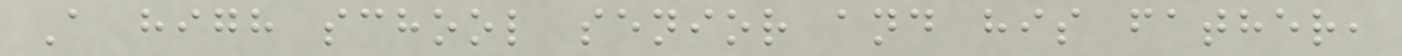A high school senior and his father,
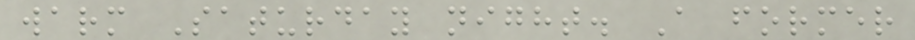warm Saturday night. A former
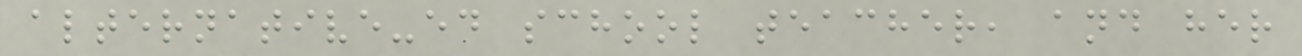alternative-ed school teacher, and her
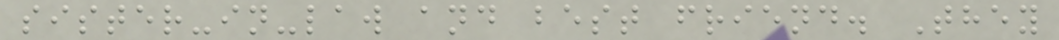sister-in-law and best friend. They
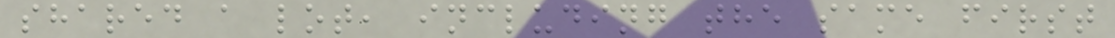shared a lot, including the same first
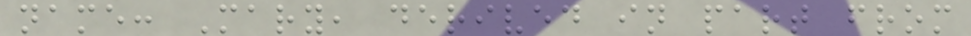name: Mary, derived in part from
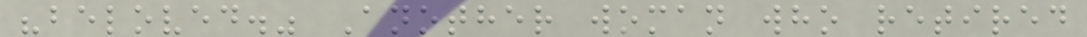"beloved." Another woman who retired
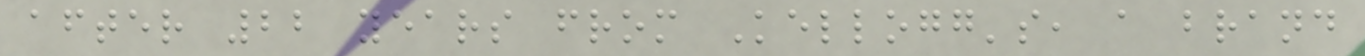after 22 years from Kellogg's, a brand
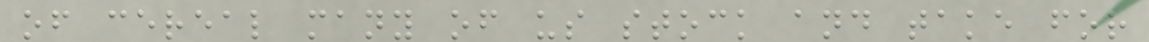of cereal many of us stock and take for
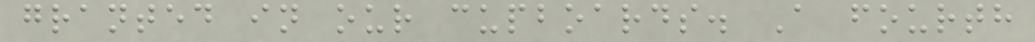granted in our cupboards. A fourth
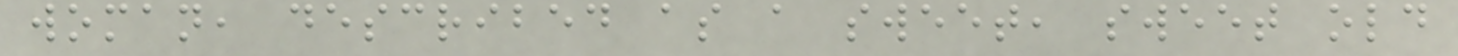woman, described as a sweet, sweet old
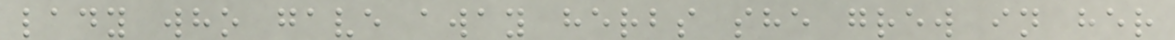lady who gave away herbs she grew in her
